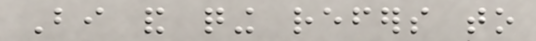Bi and qing refers to
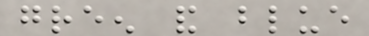green and blue
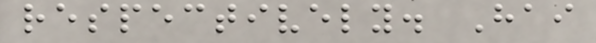respectively. Hai
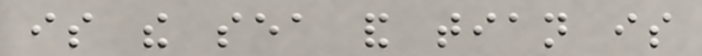is the sea and tian is
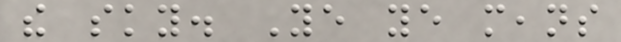the sky. Ye ye means
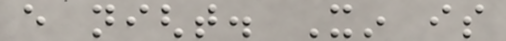every night. Xin is
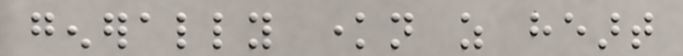generally known as heart
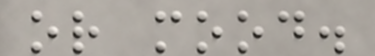or mood.
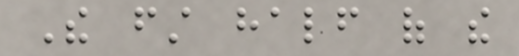The first half of the
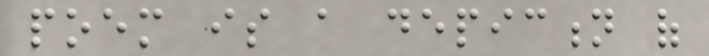poem is a depiction of
